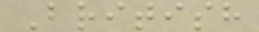British
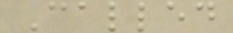Called
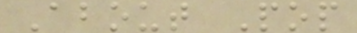About Pop
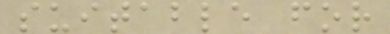suitable for
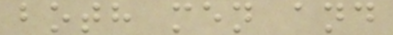both men and
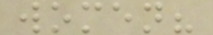women?
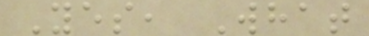Yes, What
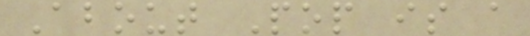About Pop is a
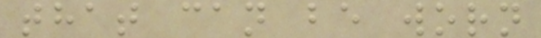that can be worn
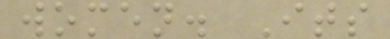women. Its
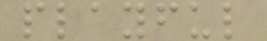playful
